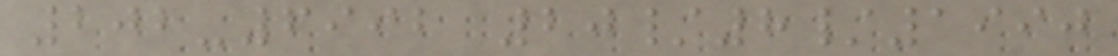202-6992 20/8/1990
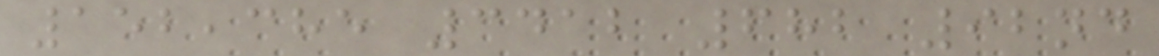152,385 3412 682 92nd
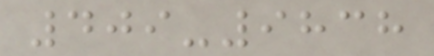409-9838
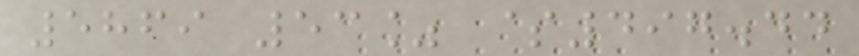5869 53% $497.44
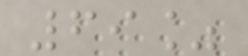69%
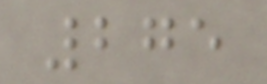275
